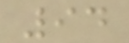94
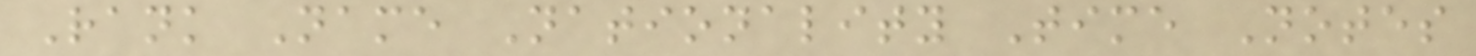Rank Name Nationality Time Notes
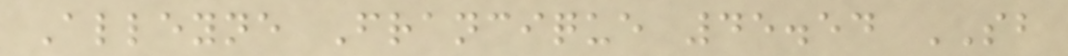Alleyne Francique 45.54 SB
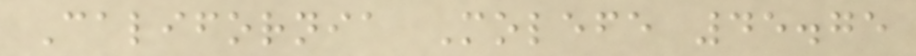California Molefe 45.75
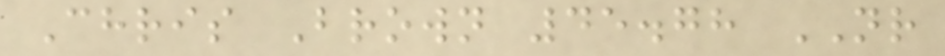Chris Brown 45.78 NR
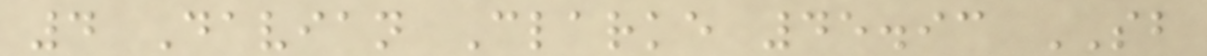4 Davian Clarke 45.93 SB
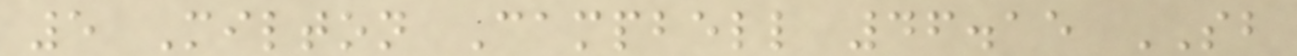5 Milton Campbell 46.15 SB
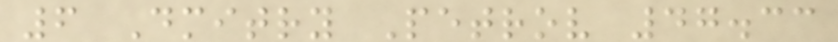6 Dmitry Petrov 47.33
